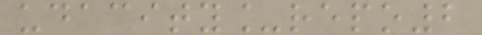udacity_repo2
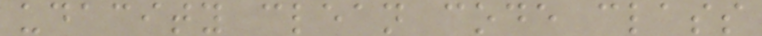udacity clean code class
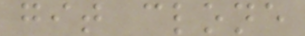git clone
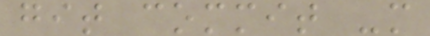git commit -m
